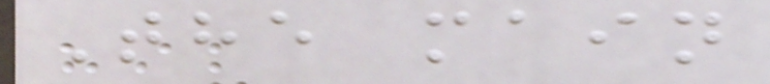The main
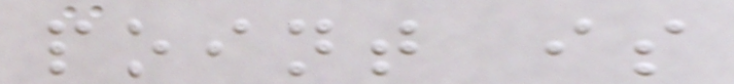point is
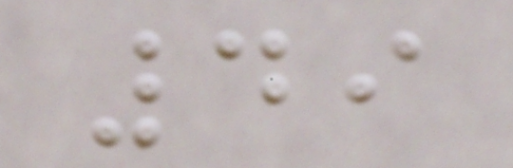49
